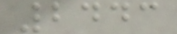2443
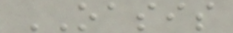OASIS
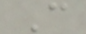C
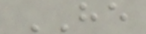HE
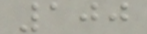100
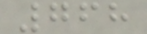768
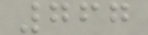767
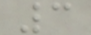3
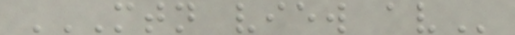MTN VIEW AV
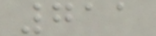711
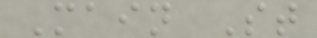Main St
